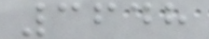3648
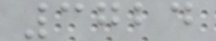3724
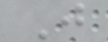J
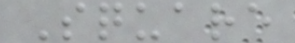Square
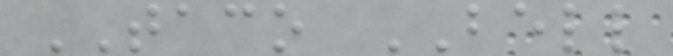TACO BELL
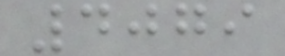4079
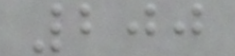200
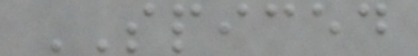SPICED
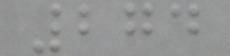274
